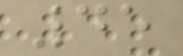45
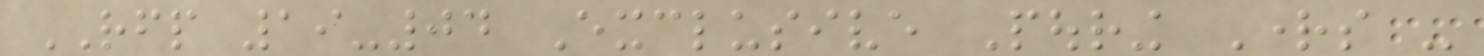RFP 19-04 Exclusive Pouring Rights -
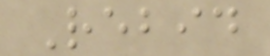Rebid
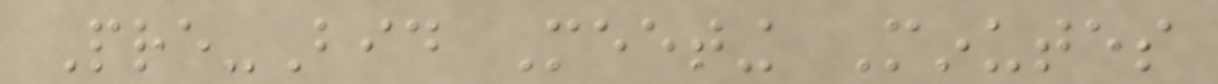Pre-Bid Meeting Minutes
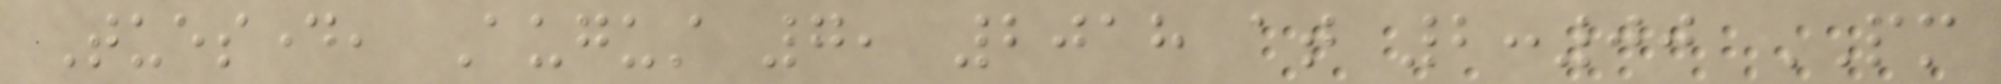Tuesday, August 7, 2018 at 2:00 PM
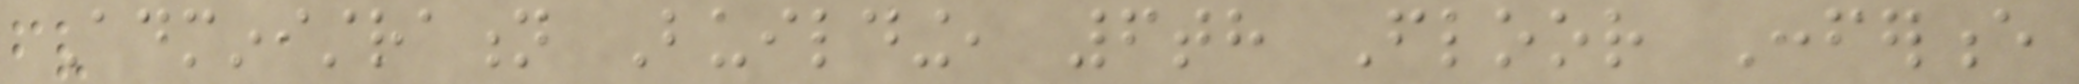Administration Building, 6th Floor Conference
